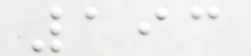193
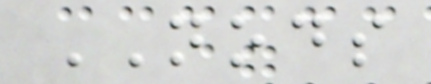NODS
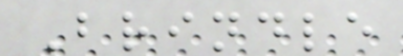Brindle
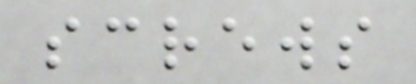screws
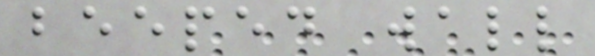beeped wall
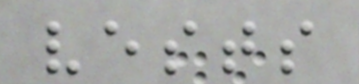vests
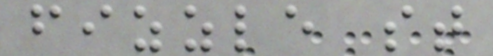fizzle st
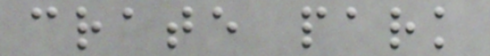crate park
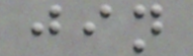jin
